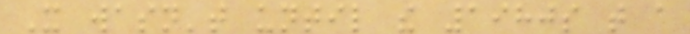It wasn't until the 1980s that a
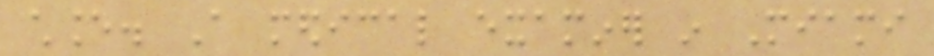chance. A medical examiner in Miami
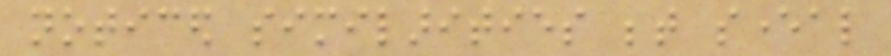noticed similarities between several
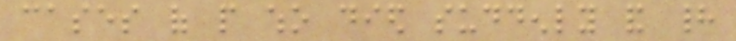cases of people who died suddenly and had
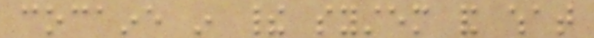cocaine in their system and what
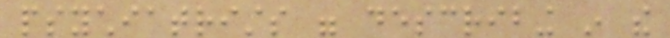psychiatrists were describing in the
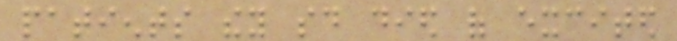patients they said died of excited
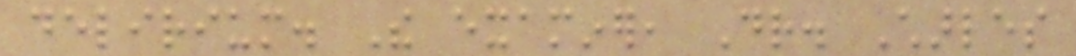delirium. The examiner, Dr. Charles
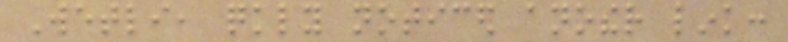Wetli, quickly noticed another link:
